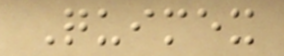Quimex
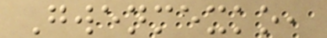Gwenmexko,
